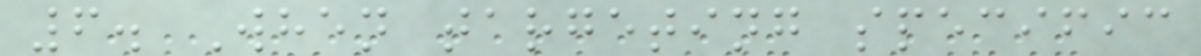6. When targeting specific
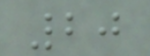20
